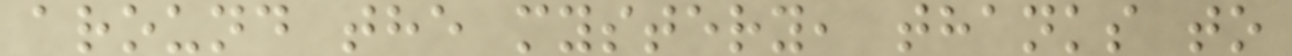around the mystery, thanks to
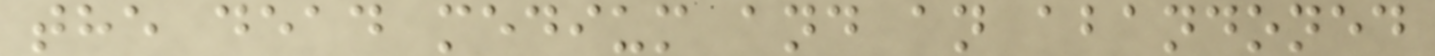the dead medium and an abandoned
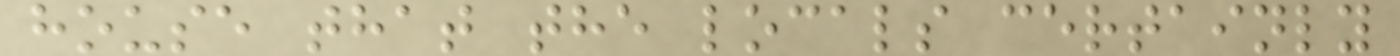house that the locals certainly
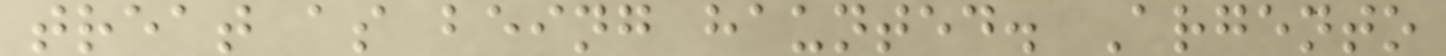treat as being haunted. Argento
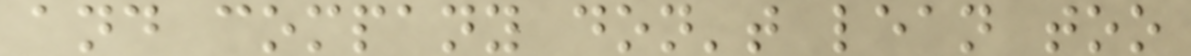and company don't lean too
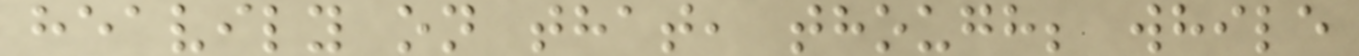heavily on that, though; while
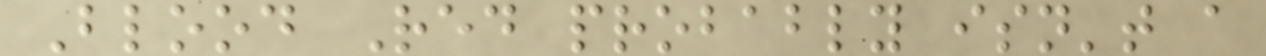Blood Red probably isn't a
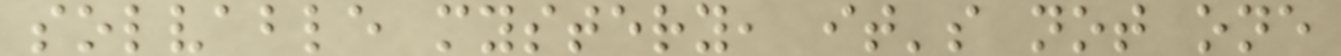solvable mystery, it's not one
